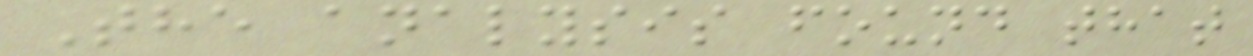The analysis found that
